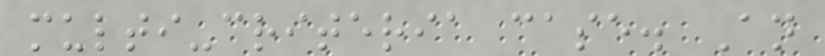multi-criteria case. An
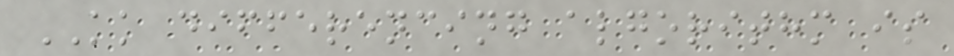KK differencing algorithm is
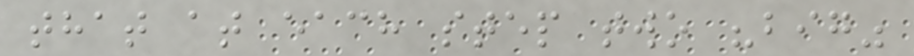that at each step two "big"
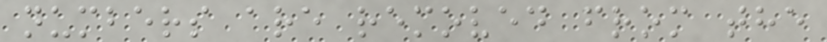numbers are removed from the
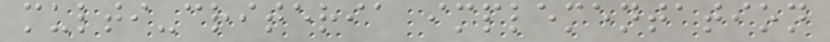multi-criteria implementation
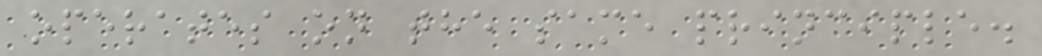operates on the same principle.
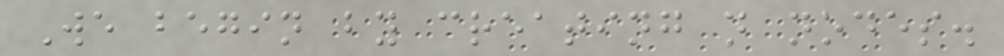We begin by creating n nodes.
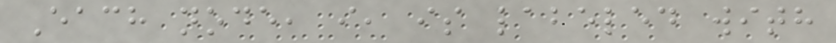Each node, i, is labeled with
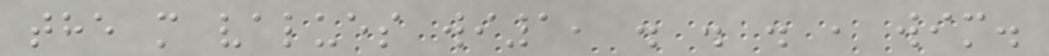the m values wi1, . . . , wim.
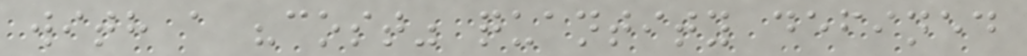with a "cost" quantity defined
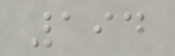194
